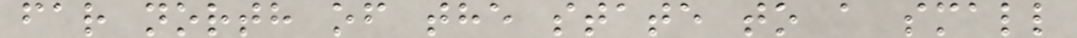far north of the state to a small
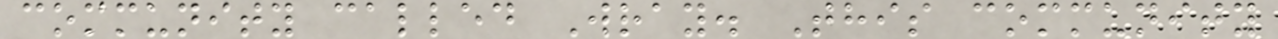community called Wray. This community
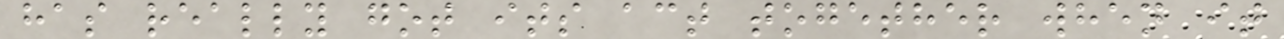has really got its act together when it
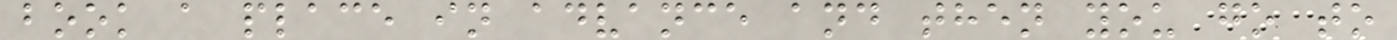book a place in advance and then you go to
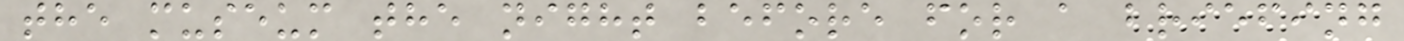the museum the night before for a briefing
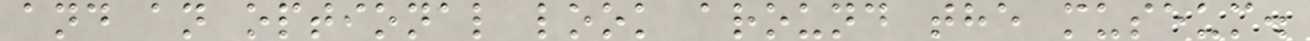and an optional look around the museum.
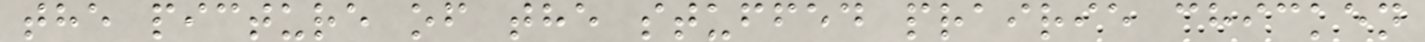the picture of the stuffed prairie chicken
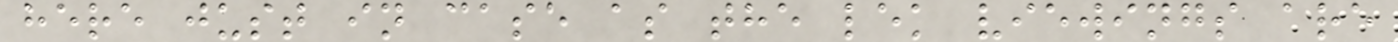here just in case as the lek viewings are
